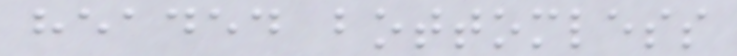headed bottomless
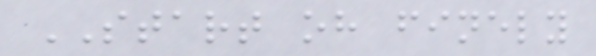START oh finely
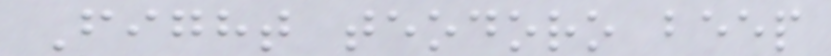Fight teodoro beep
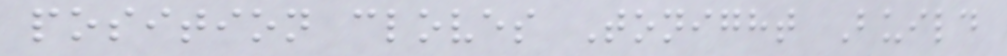position cloves Tonight Build
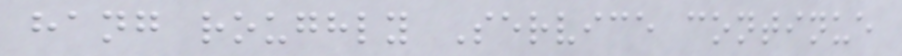hang roughly Service continue
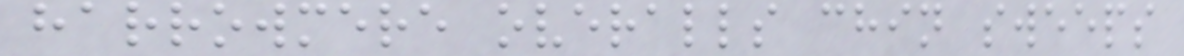harrowmere overalls chin sweeps
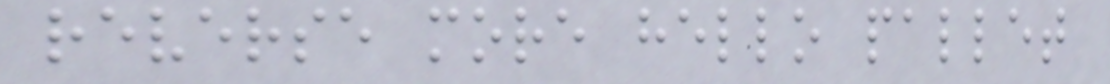reverse more hello pallet
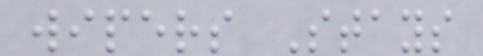wipers Stays
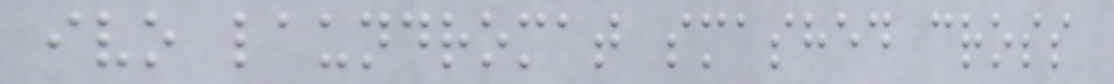ivo laundromat smashed cross
